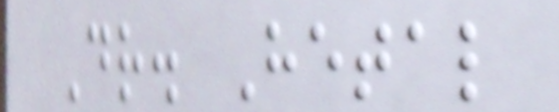Dr. Hetal
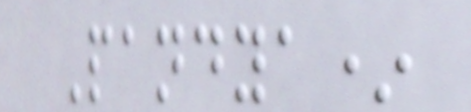Pandya*
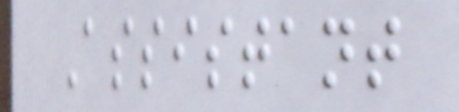Assistant
